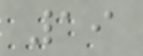19
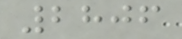2806
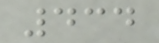434
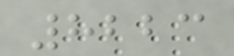8223
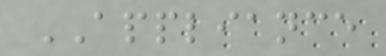APPLIANCE
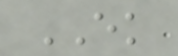EK
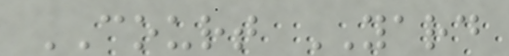COURT YARD
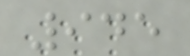945
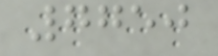7750
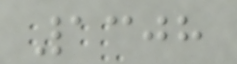1308
